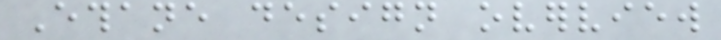Ethane design overview
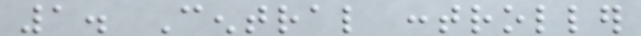1. Central controller
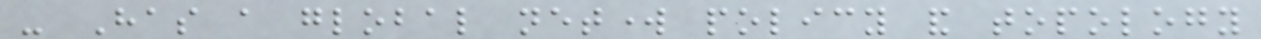- Has a global network policy and topology
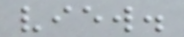view.
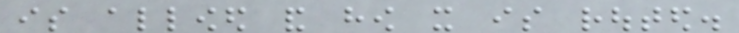is allowed and how it is routed.
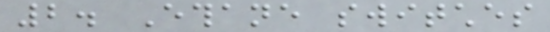2. Ethane switches
